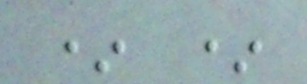* *
